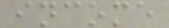income
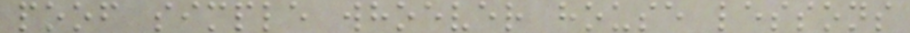poof simple whoever house lessons
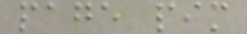page pim
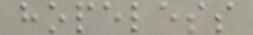hopeless
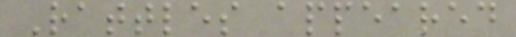Rattles appeared
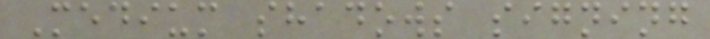Medium shadows signing
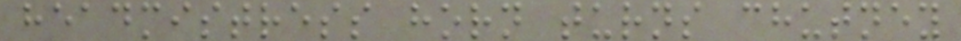headmistress horn turns chutney
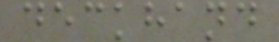deckhand
